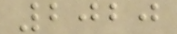2020
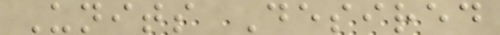Units Desired
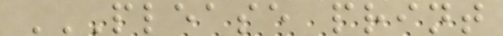PLEASE PRINT
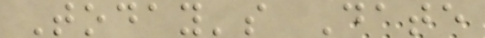Today's Date
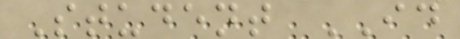Student ID
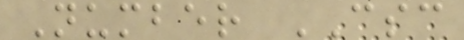Number CSC
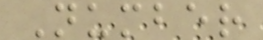Number
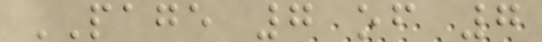PAGE 7 of 7
